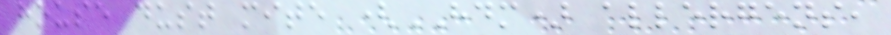house dust mite (HDM) allergens,
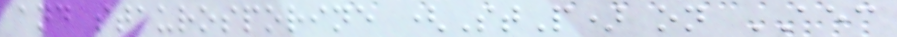and staurosporine (StP) on AEC
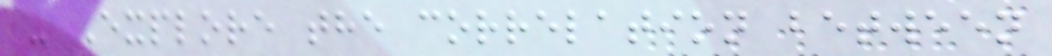- Explore the correlation between
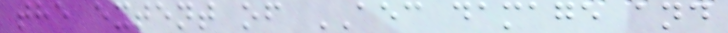the extent of AEC damage and
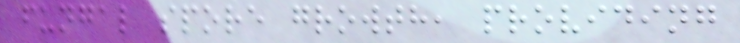fungal spore growth, providing
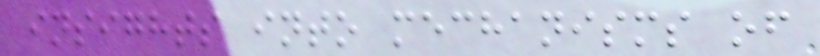insights into mechanisms of
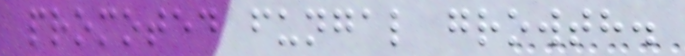promoted fungal growth.
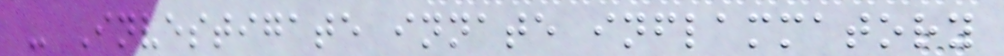- Investigate innate inflammatory
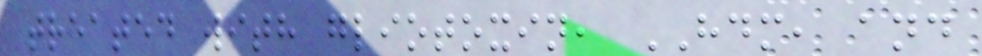treated with gliotoxin, HDM, and
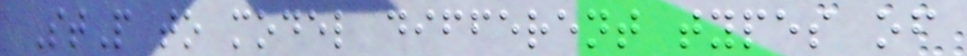StP to model different types of
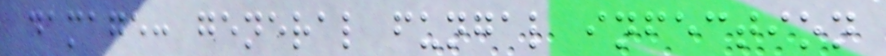damage: general fungal infection
